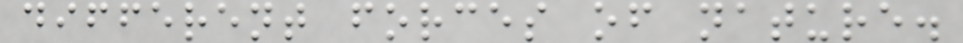different forces of nature.
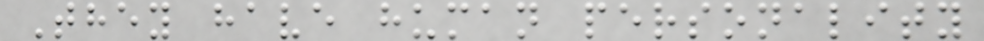They have human personality
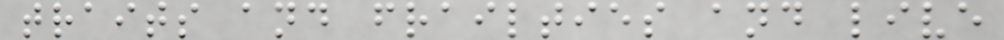traits and frailties and live
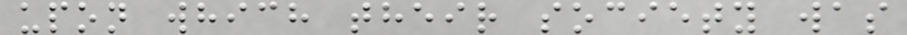upon which their society was
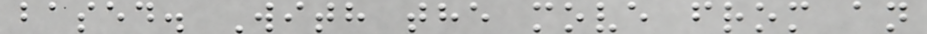based. With the move from an
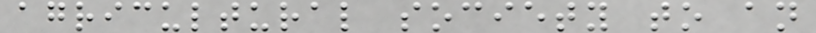agricultural society to an
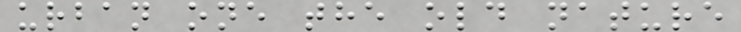urban one the old nature
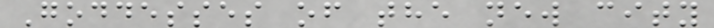Goddesses of the new city
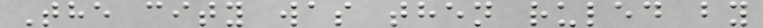The city was then ruled by
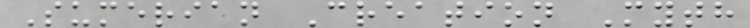Sumerian Creation Myth
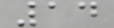14
